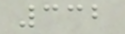332
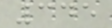345
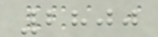2800
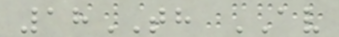18TH AV
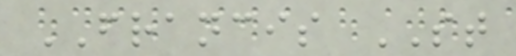FRANCIS ST
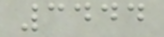3444
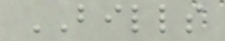BILLS
